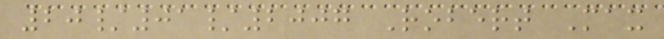20/01/2007 Robert Max
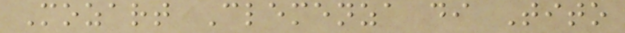Mozart Clemenza di Tito
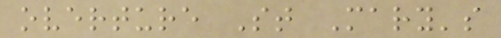overture St Mary's
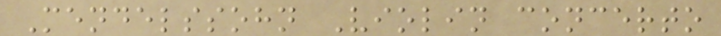Mendelssohn Violin concerto
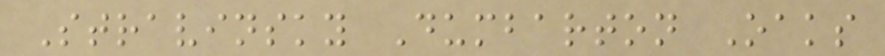Stravinsky Dumbarton Oaks
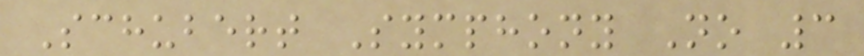Schubert Symphony No 3
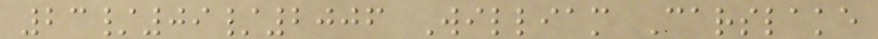23/09/2006 William Carslake
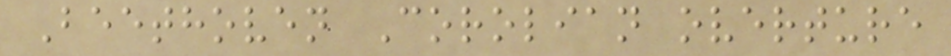Beethoven Corolian overture
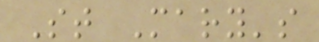St Mary's
